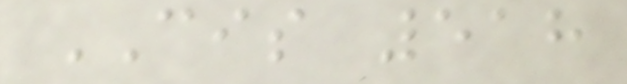CIS 518
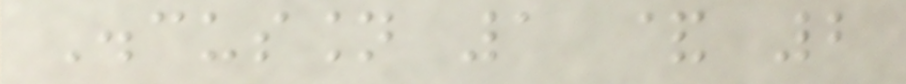Discussion 1 & 2
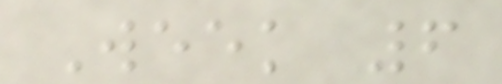Week 6
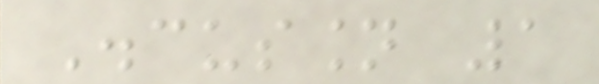Discussion 1
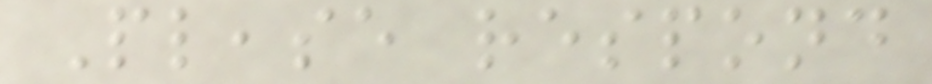Please respond
